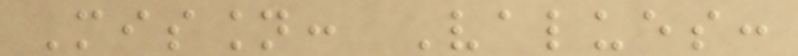Mission: Values:
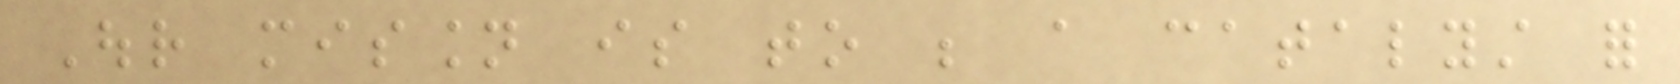Our mission is to be a catalyst for
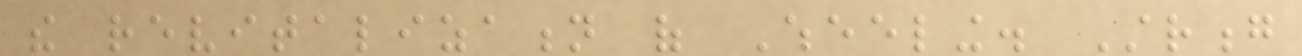the revitalization of Wheeling. Strong
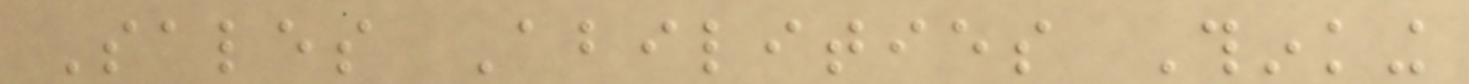Sales Abilities Thinking
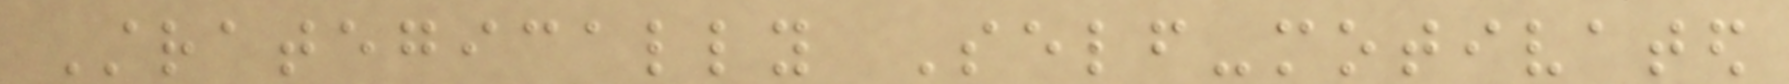Strategically Self-motivated
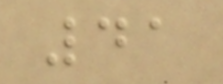41
